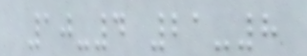10-4 21-8
